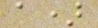a)
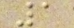1
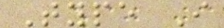Type I
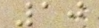10
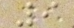9
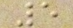5
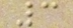3
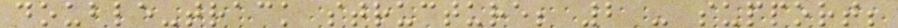double-track structure; 2 - support;
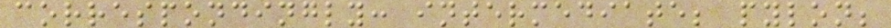correspondingly: intermediate; pylon;
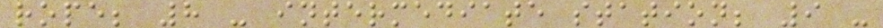rope; 8 - intermediate station; 9 -
